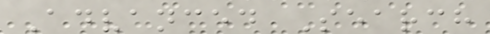Advanced Search
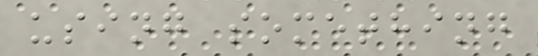using something
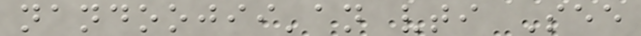nandoojii'an vti See
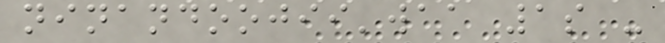ninandoojii'waa 1s -
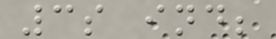3s ind;
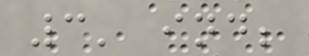3' ind;
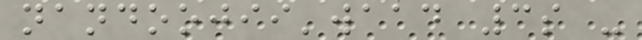nandoojii'waad 3s -
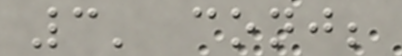3' conj;
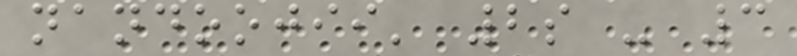nandoojii' 2s - 3
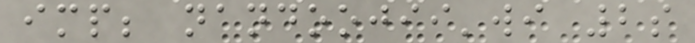imp; nandoojii'wi 2s
